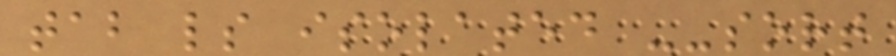tab ls isolated --sort
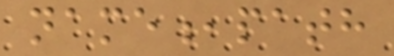name,path
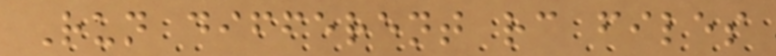Run different rc files
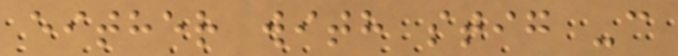either with stig -c
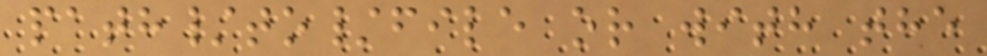path/to/file or with the
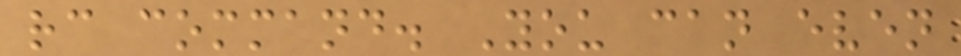rc command. You can even
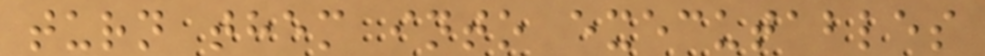turn them into executables
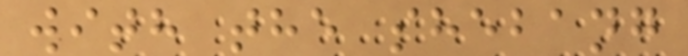with the shebang
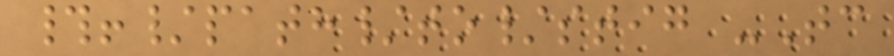#!/path/to/stig -Tc
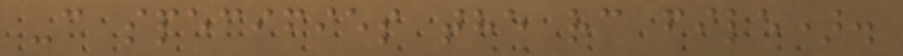-c specifies the rc file).
